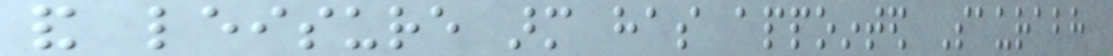and leisure arm has appointed Saurabh
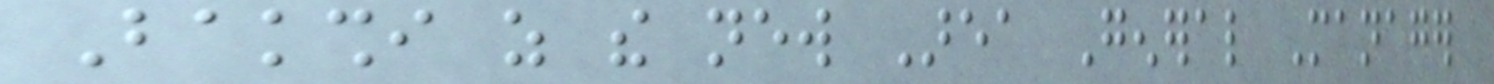Bakshi as the new Area General Manager
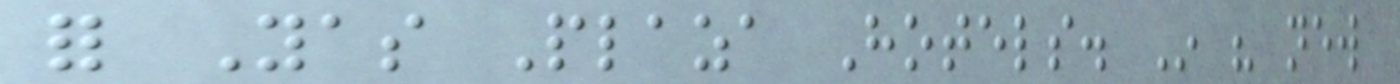for Yas Plaza Hotels. In his new
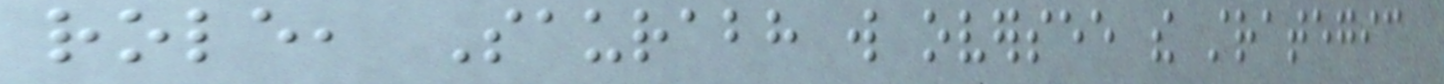role, Saurabh will oversee the strategic
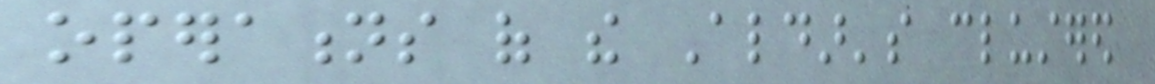operations of the Aldar's clustered
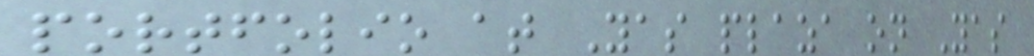portfolio at Yas plaza on Yas
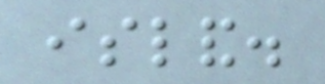island.
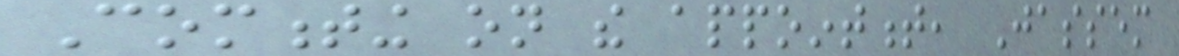Commenting on the appointment, Jassem
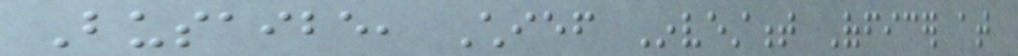Busaibe, Chief Investment Officer at
